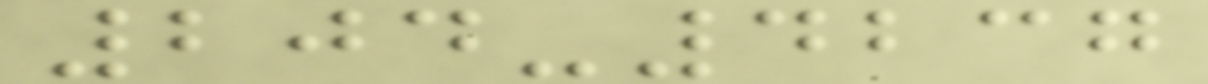204-4237
